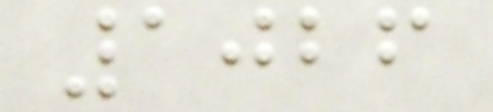1026
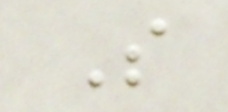S
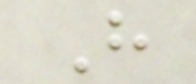H
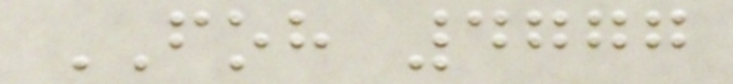FOH 4777
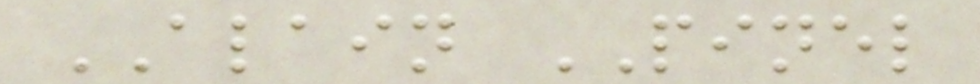ALAIN PINEL
